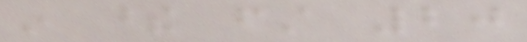in these first 20
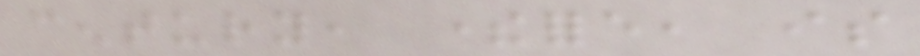century, therefore, is
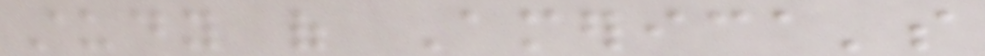study of America's
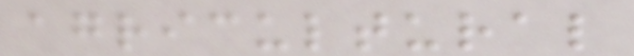agricultural
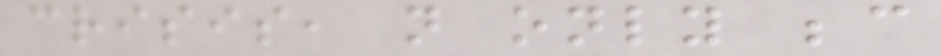crisis, not only because
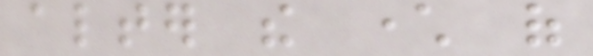alter the character of
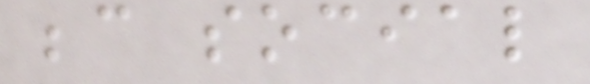because social
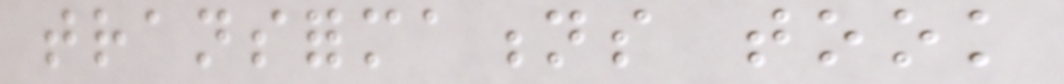transformations took
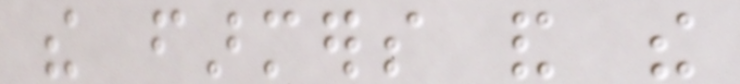the farmers and the
